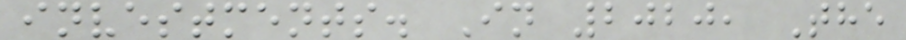investments. In 2020, The
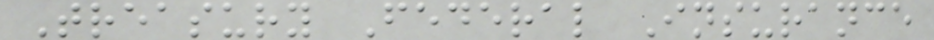Treasury Federal Insurance
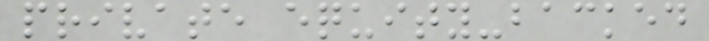private equity-backed
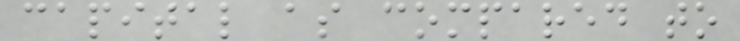capital as compared to
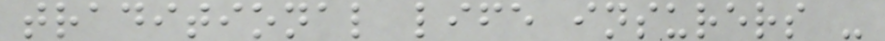traditional life insurers -
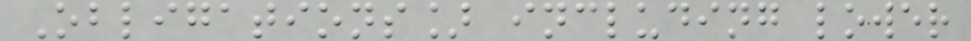Obligations] including lower
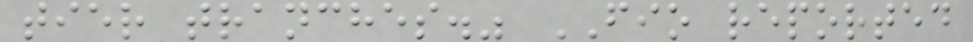tier tranches." FIO reported
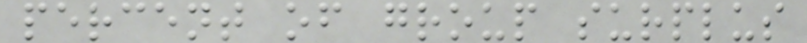percent of group surplus
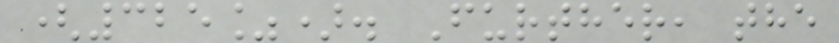(325%). Further, the
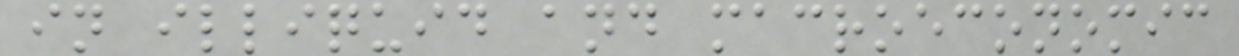in illiquid and macroeconomic
